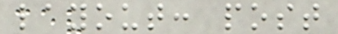layout: post
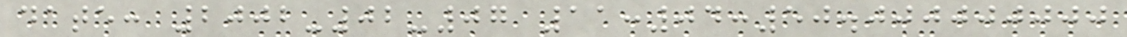date: 2002-02-07 11:04:50.000000000
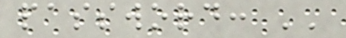password: ''
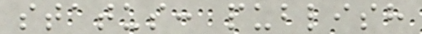status: publish
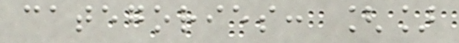categories: []
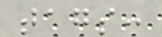tags:
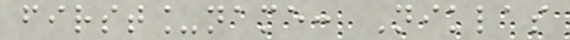first_name: Niklas
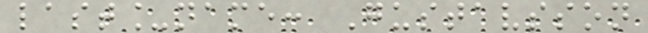last_name: Gustavsson
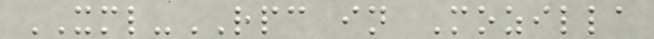XML-RPC in Mozilla
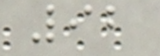92
